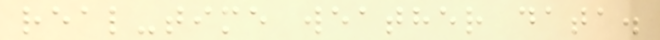real-time weather data.
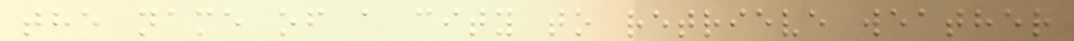the name of a city to retrieve weather
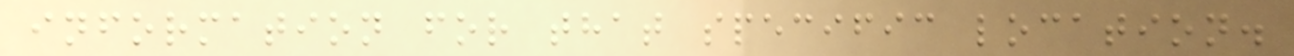information for that specific location.
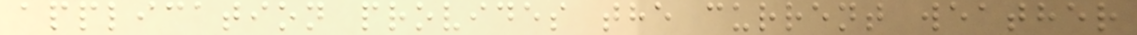application provides the current weather
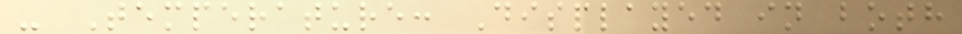- Temperature: Displayed in both
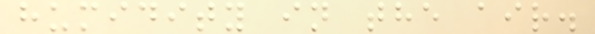humidity in the air.
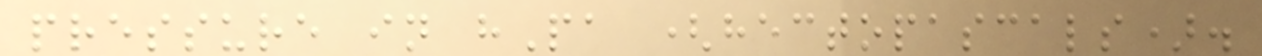pressure in hPa (hectopascals).
